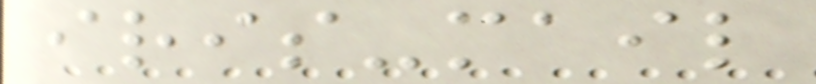iris-mail
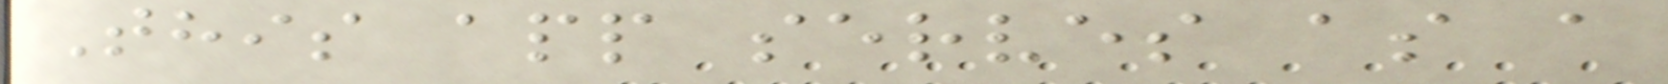This app serves as a
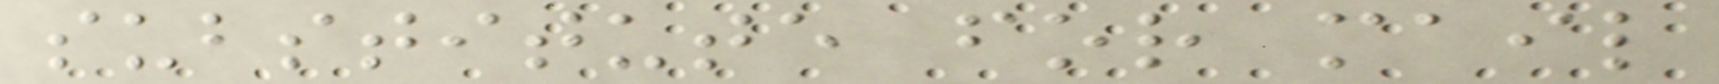substitute for mail
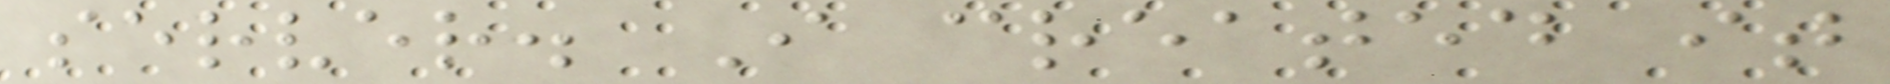server. I created it
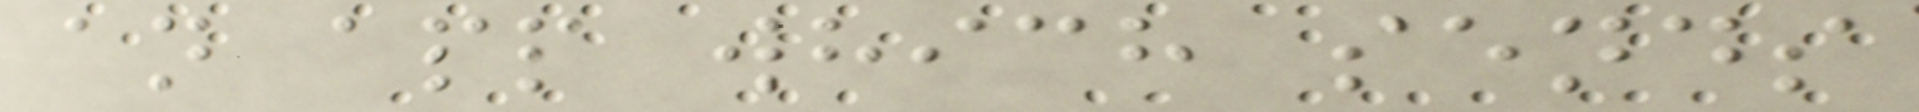an app which sends
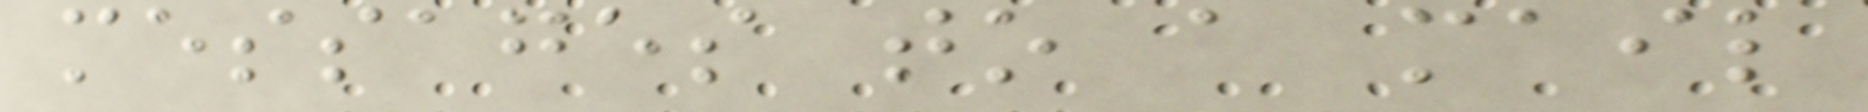messages to a mail
